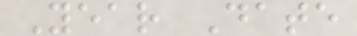Year Date
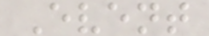Event
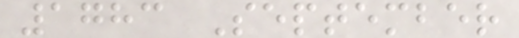1783 September
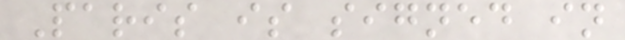Paris is signed in
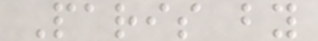Paris by
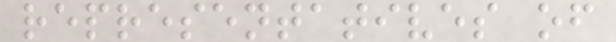representatives of
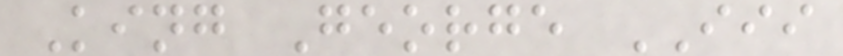King George III
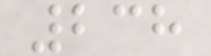238
